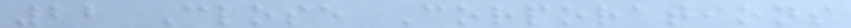22 Close Corporations
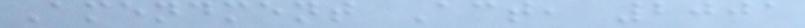Amendment Act, 2001
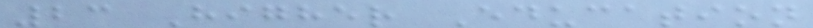23 Higher Education
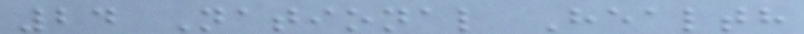24 National Health
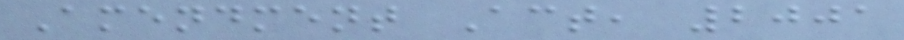Amendment Act, 2001
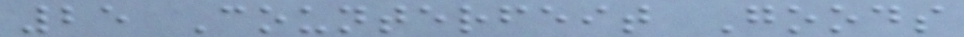25 Counterfeit Goods
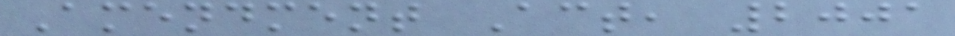Amendment Act, 2001
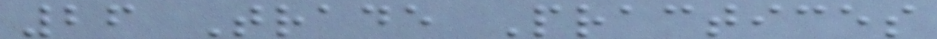26 Trade Practices
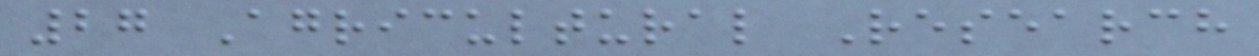27 Agricultural Research
